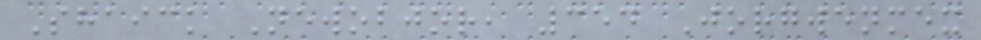Shaick Newobjor, 354 Jorgwenmex
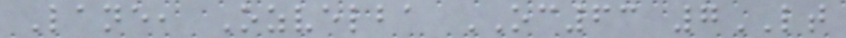Lane, Ozvelba OC63 7LT
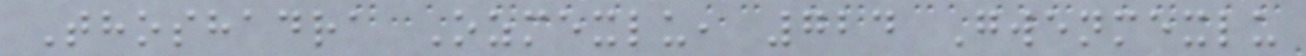Thoshadra Ozmexlu, 724 Gwenmexlu
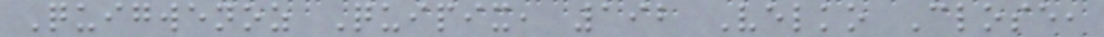Quigwenoz Quipix, 192 Velko Close,
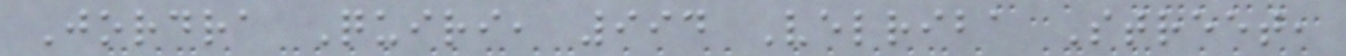Jordra Quiri, 994 Velriba Street,
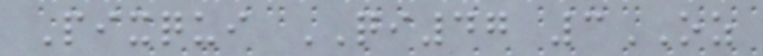Pixqui QI47 3OZ
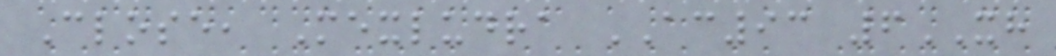Close, Mexludra AC93 6XH
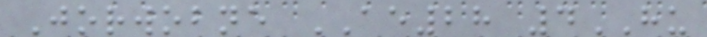Jorwobne AE28 4HU
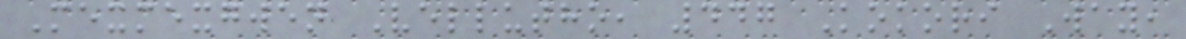Mexmexgwen Vellutho, 447 Kokori Way,
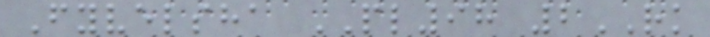Fyvelsha PL98 2RK
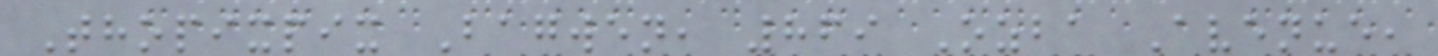Thopixpix Bagwen, 869 Ozba Avenue,
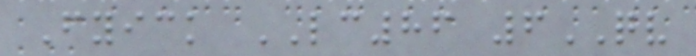Fyick LC86 6QV
